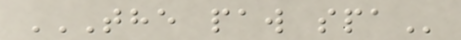THE PAW SPA
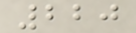220
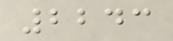2243
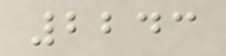2243
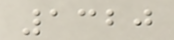1320
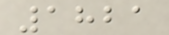1821
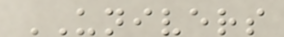UNIVERS
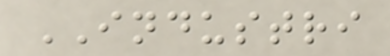INDUSTRI
